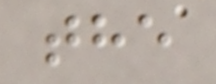the
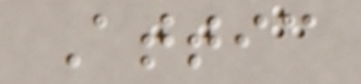Attic
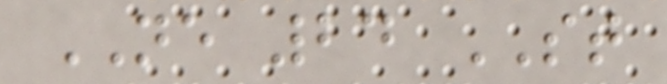NE 24 ST
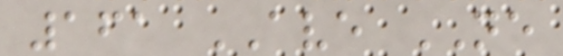161 AVE NE
